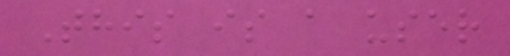This is a user
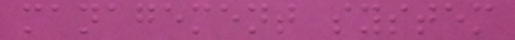management system
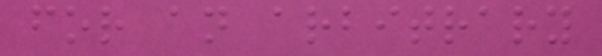for an arbitrary
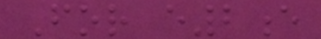For e2e
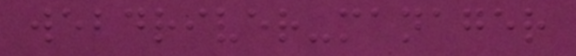webdriver-manager
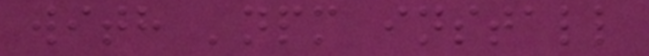with 'npm install
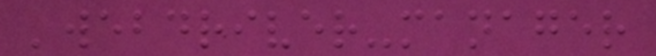'webdriver-manager
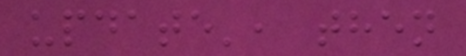update', then
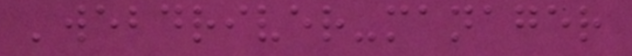'webdriver-manager
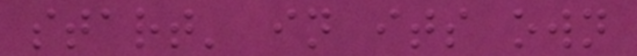start' in its own
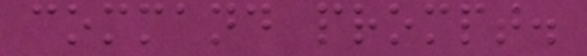command prompt.
